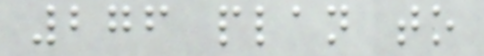276 plan to
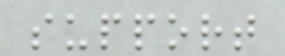support
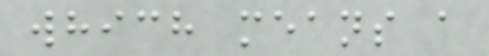which means a
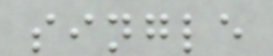single
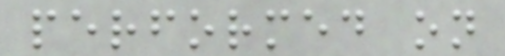performed on
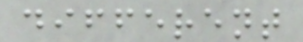different
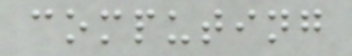computing
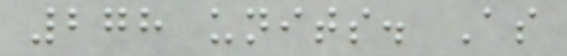278 units. As
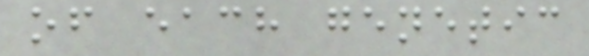of each genetic
